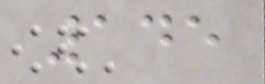145
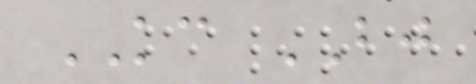KC BJ
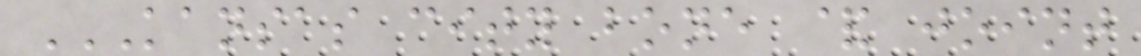KANSAS CITY BONE & JOINT
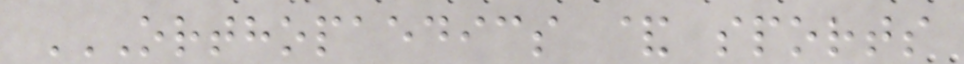ORTHOPAEDICS & SPORTS
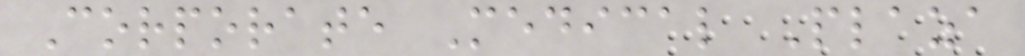Corporate Medical Plaza
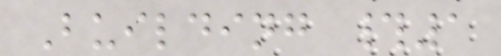Building #1
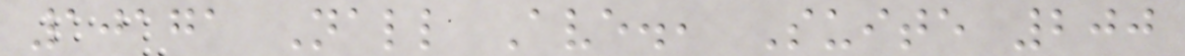10171 Nall Ave., Suite 200
